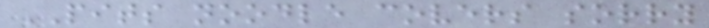PITS noodle covers sorry
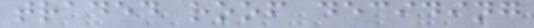traded roof deciding
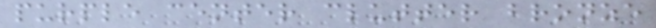purple center clutter bronze
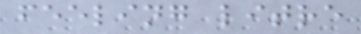feeling litre
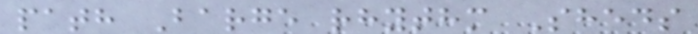path Barge rhythm Sheds
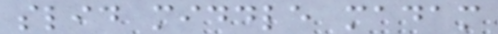slid middle madam
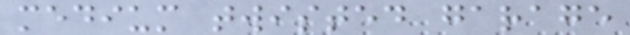medium twisted garage
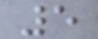5
